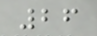26
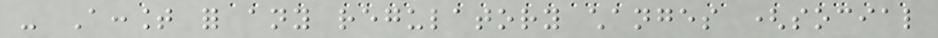- Account for any regulatory changes (social
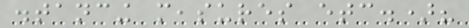distancing measures etc.)?
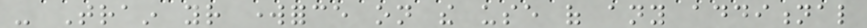- Train your workforce on the use of any additional
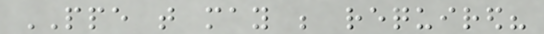PPE that may be required?
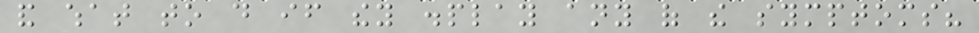and what to do if they display any of the symptoms?
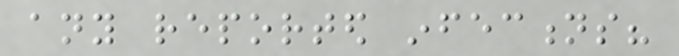any reported infections?
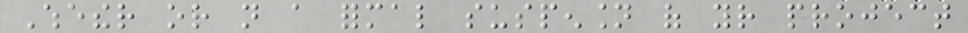Whether or not a formal suspension of your project
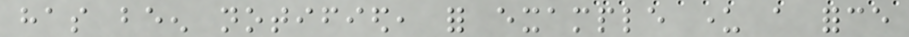has been notified, for example under a force
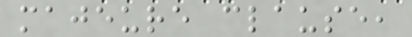majeure clause,
